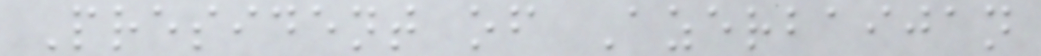President of Azerbaijan
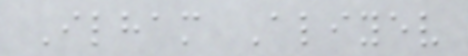Ilham Aliyev
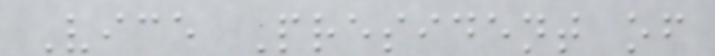Vice President of
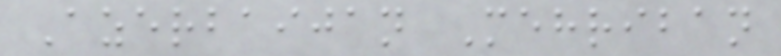Azerbaijan Mehriban
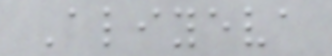Aliyeva
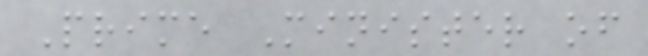Prime Minister of
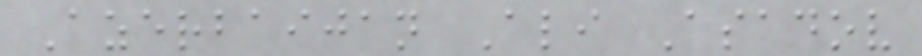Azerbaijan Ali Asadov
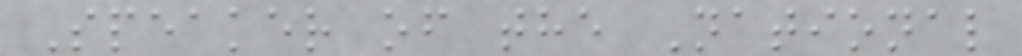Speaker of the National
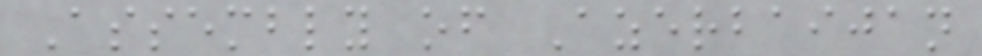Assembly of Azerbaijan
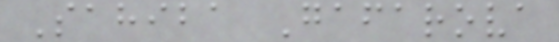Sahiba Gafarova
